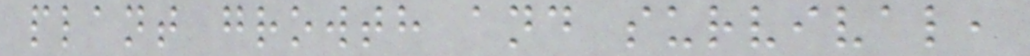plant growth and survival,
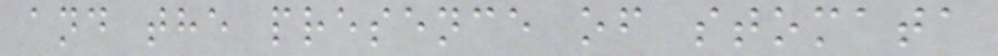and the presence of stomata
